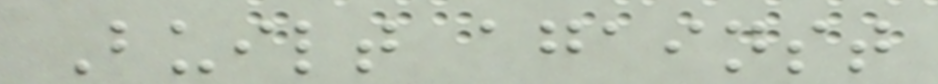Built against
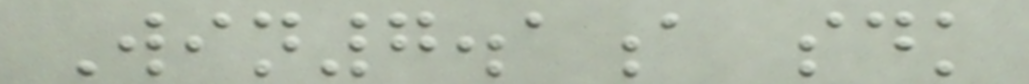Win7.1a sdk
